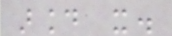around it.
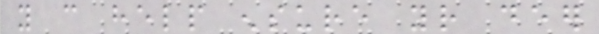you can help ensure your deer
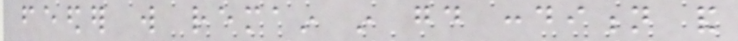feeder will remain in good condition and
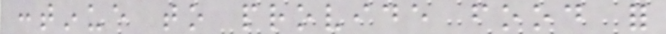continue to provide food for
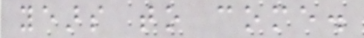years to come.
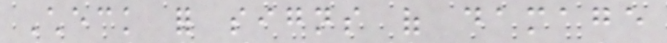Check for signs of damage
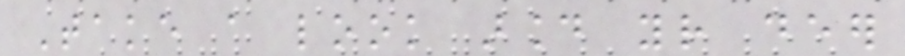Take a look around your deer
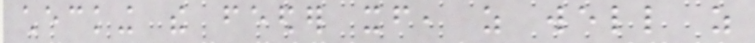checking the feeder itself, as well as
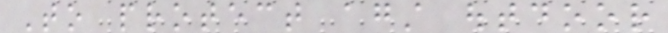To protect against outdoor
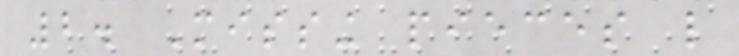2. Missing pieces like
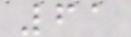61
